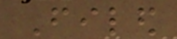Filed
